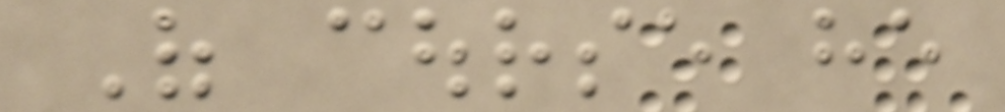Of course he
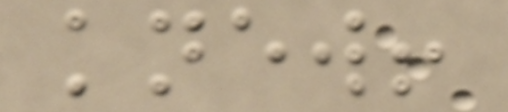knew!
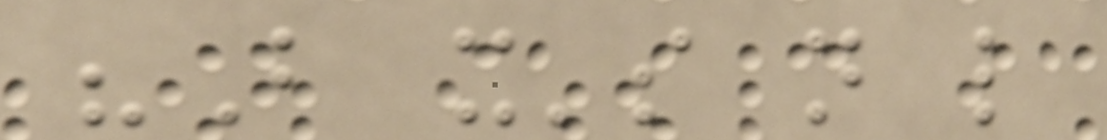"But it's not like
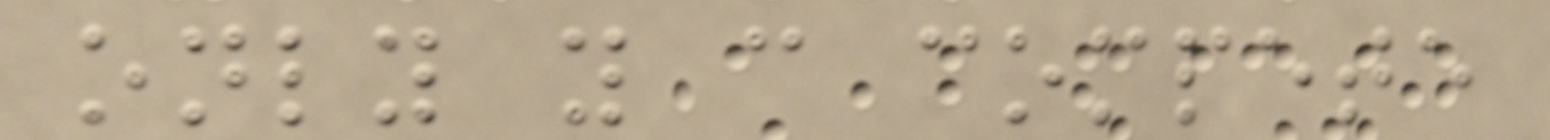only you can compete
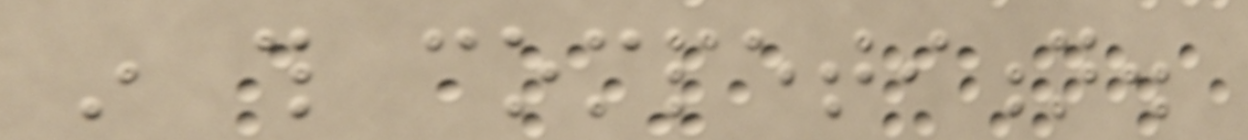in this competition.
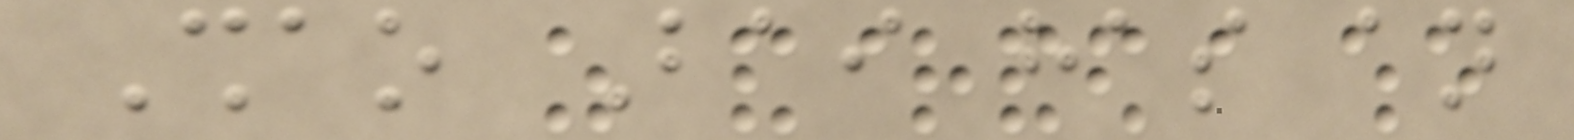Shao Bai has an
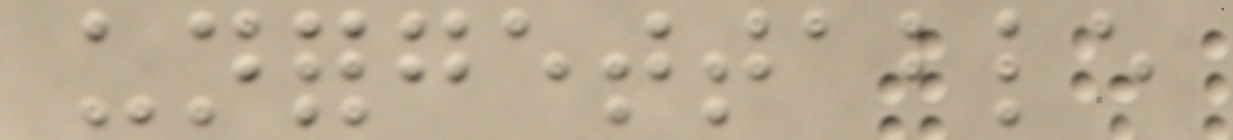unforgettable
